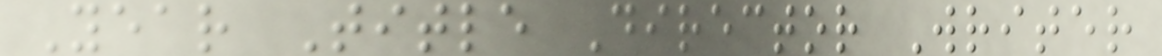Year Title Director Writer
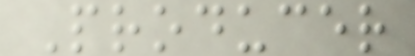Producer
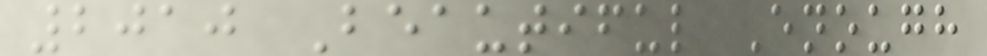2010 Beautiful Enough
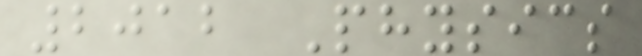2012 Physics
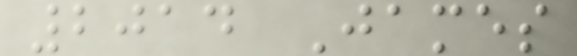2014 James
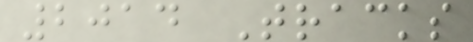2014 Tracks
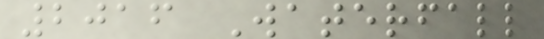2016 Waterfall
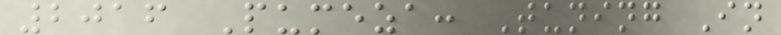2016 Pumeza: Tuning In
